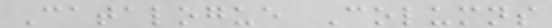Catalogue Columns
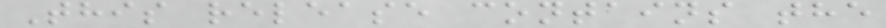This release contains the
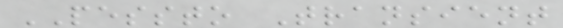PESSTO Transient
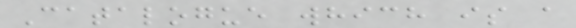Catalogue which is a
